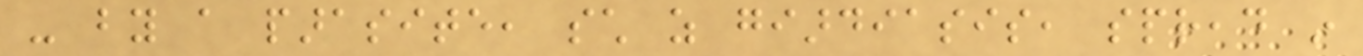- by a parasite, such as giardiasis, spread in
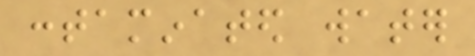contaminated water
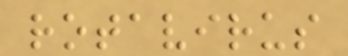rotavirus
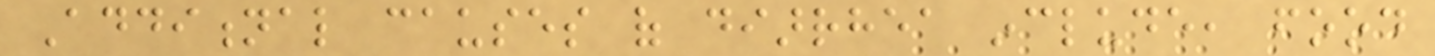Additional causes of diarrhea include, food
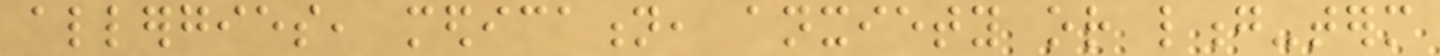allergies, medication, anxiety or long-term
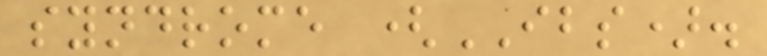syndrome (IBS).
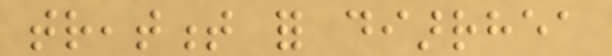treatment for diarrhea
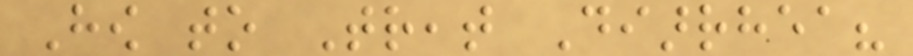How to Treat Diarrhea?
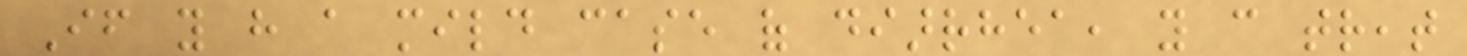If you have a mild case of diarrhea, you can treat
